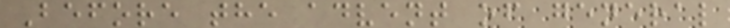Before the advent of general
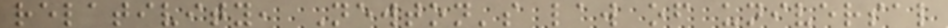relativity, Newton's law of universal
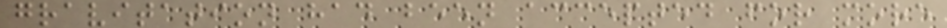gravitation had been accepted for more
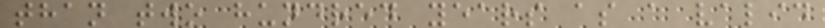than two hundred years as a valid
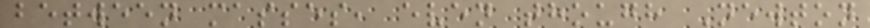between masses, even though Newton
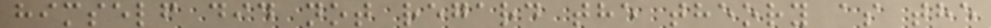himself did not regard the theory as the
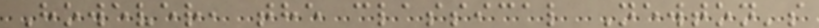However, the classical Newton's
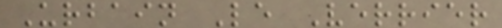Urbain Le Verrier
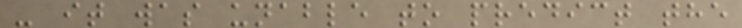- it was unable to predict the
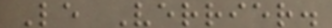Le Verrier.
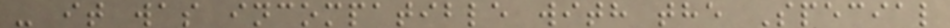- it was incompatible with the Special
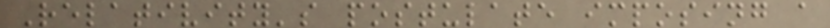Relativity's postulate imposing a
